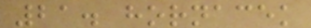21. hornacek
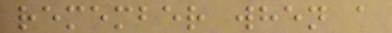remember when a
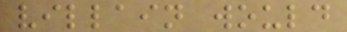villain would
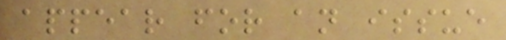appear for an issue
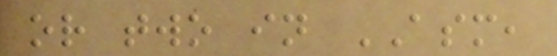or two in ASM,
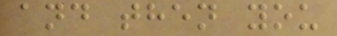and then you
